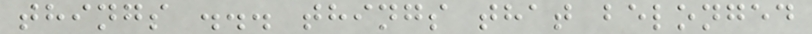things ... things that belonged
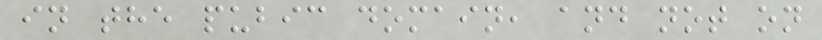in the pubic domain, and not on
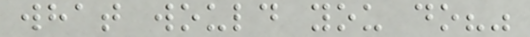what would you do?"
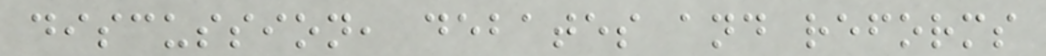discussion, debates and reforms
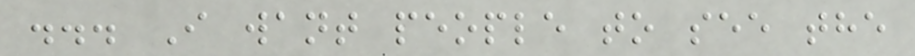... I want people to see the
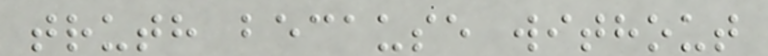truth because without
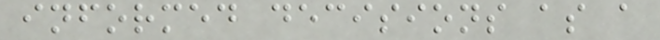informed decisions as a
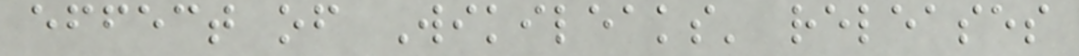effect of Wikileaks' releases
